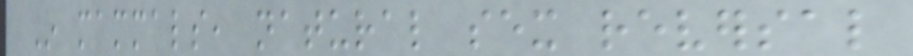In mammals, natural sex reversal
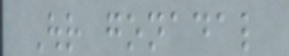Our gonadal
